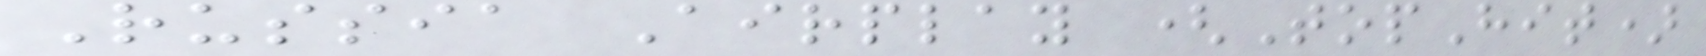Russia Airplay (TopHit)
